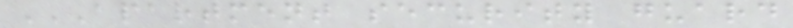APARTMENT SECURITY GUARD
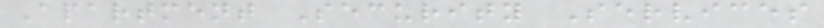Apartment Security Services
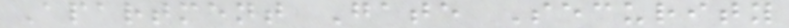Apartment Gate Security
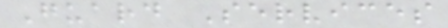Guard Services
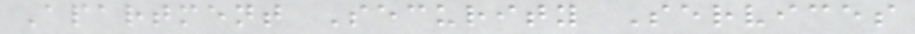Apartment Security Services
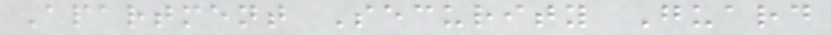Apartment Security Guard
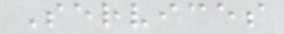Services
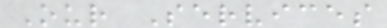Our Services
